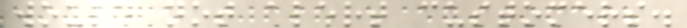would not alert customers.
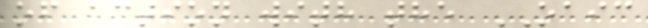of action with the OAIC
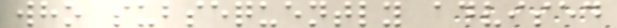who subsequently advised
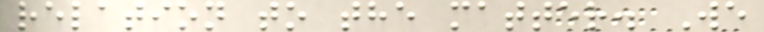relation to the matter. We
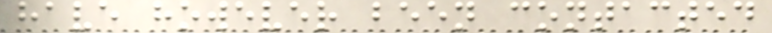have however been contacted
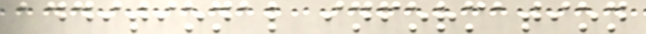additional information
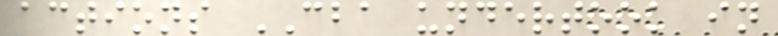actions CBA undertook in
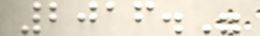2016."
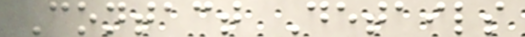Contact Details
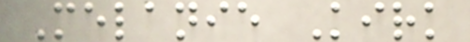Melanie Kirk
